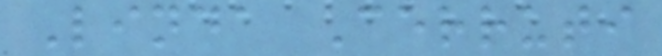Linda Cerruti
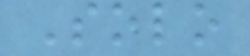Solo
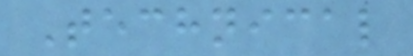Technical
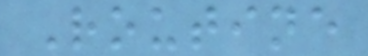Routine
